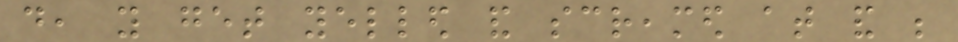do, you get yelled and screamed at and be
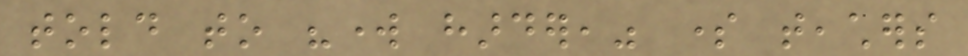told to "work harder," some teachers
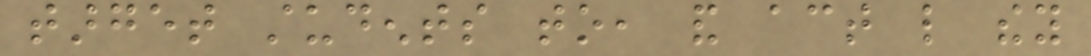target students to, and act like they
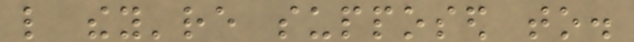like they're supposed to.
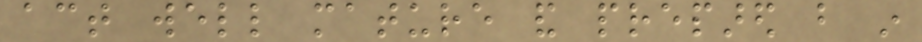act well mature and prepared but in
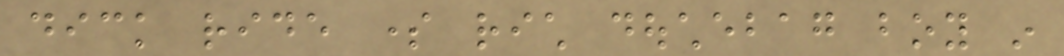dick ride some rich douchebag boy in
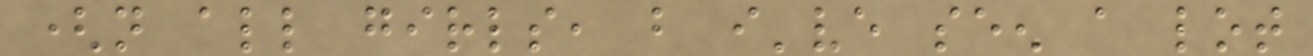(not all girls, but i've seen a lot
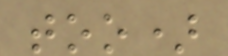too)
